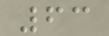63
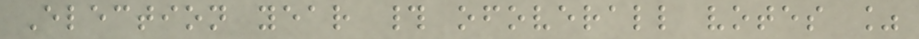Election year # ofoverall votes %
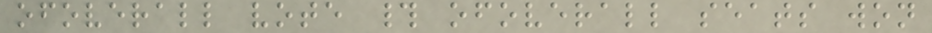ofoverall vote # ofoverall seats won
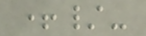+/-
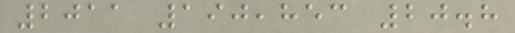2011 190,853 20.8
